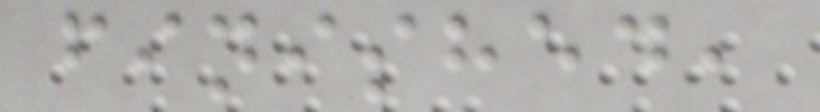finished,
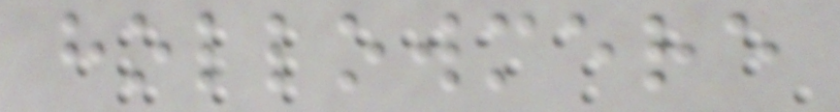hollowmere
